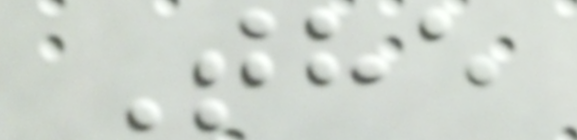The
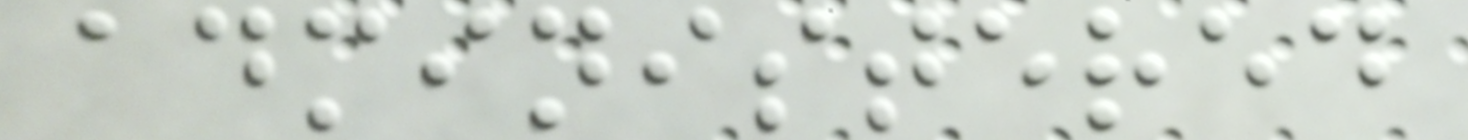administered
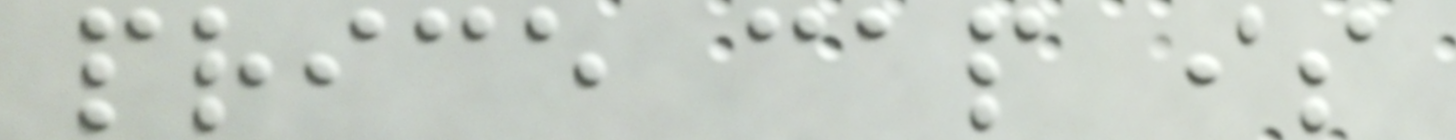price cap is
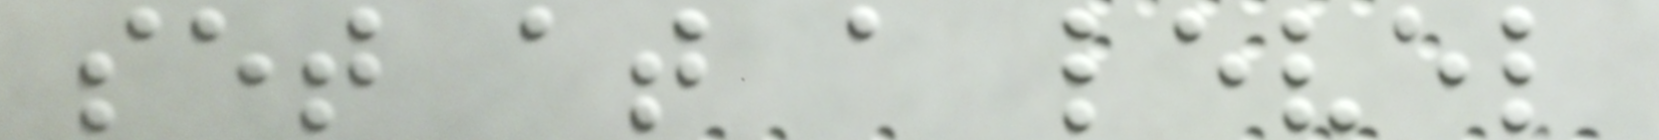set at a level
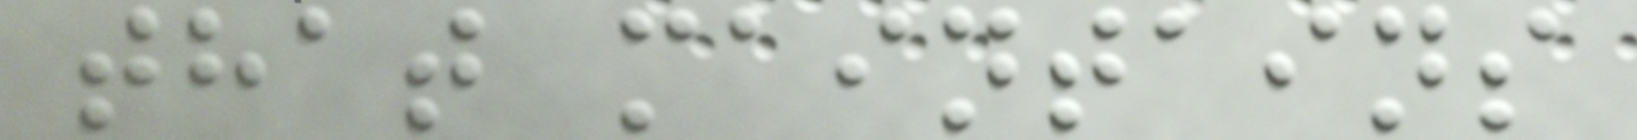that maintains
